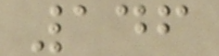146
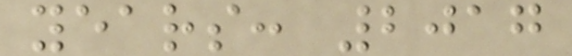years: 2017
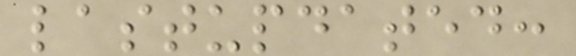lastupdated:
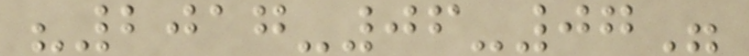"2017-06-07"
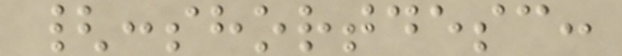{:shortdesc:
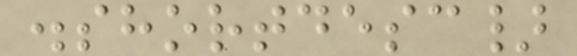.shortdesc}
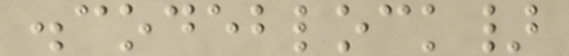.codeblock}
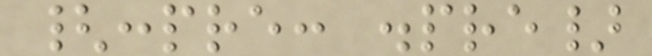{:pre: .pre}
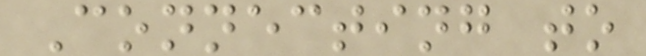Connecting to
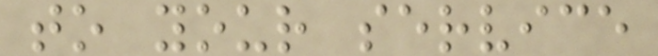to your service
